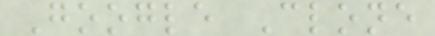Google Clone
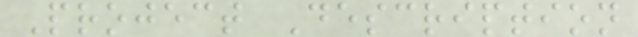Project Description
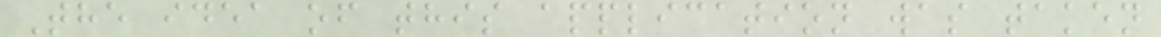The idea of this application was taken
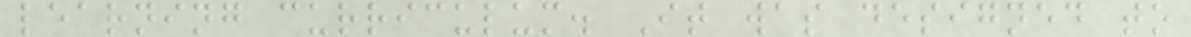learning curriculum. It was designed to
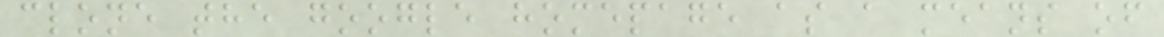clone the google homepage as a means of
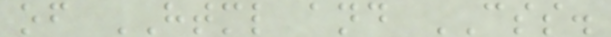of HTML and CSS.
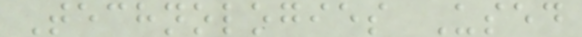Technologies Used
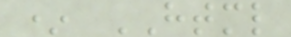* HTML
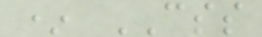* CSS
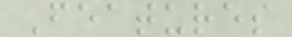Features
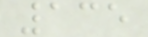135
